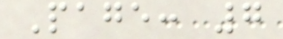Page: 7
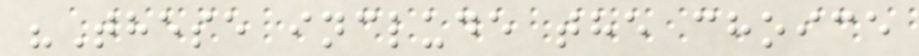"These include the choice
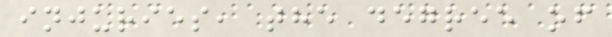injuries, the degree of
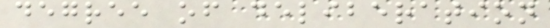degree of deliberation
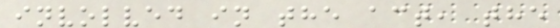involved in the act, the
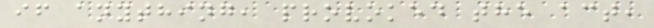if anything, provoked the act,
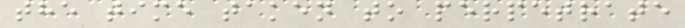the time taken to perpetrate
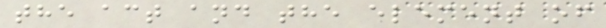the act and the element of
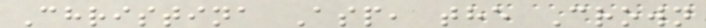Christina Asp, the Crown
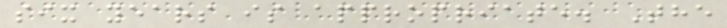six years is appropriate. The
